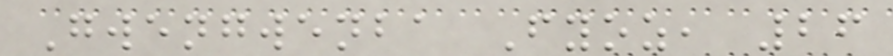Gwengwenba Fyoz, 26
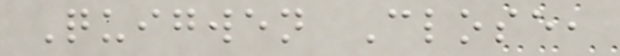Quigwen Close,
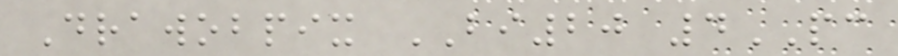Drawobpix BI20 4PC
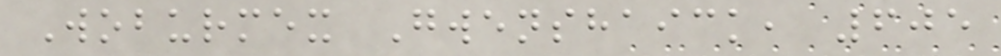Woburmex Gwenshaick, 605
